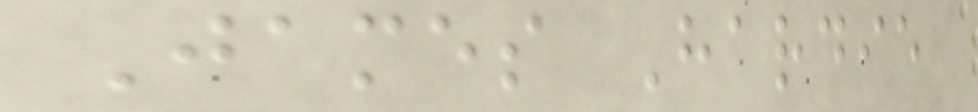James Hardie
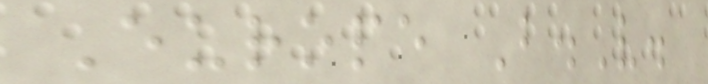Europe B.V.
